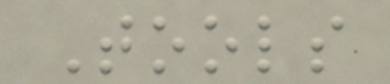Tools
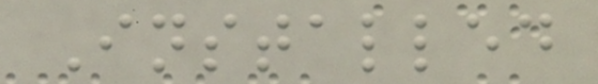Installed
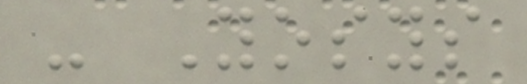- Yosys
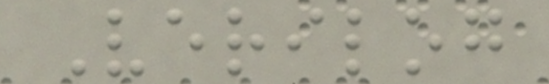Verilog
